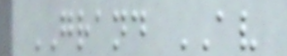GRAND AV
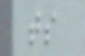ts
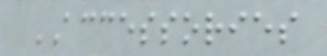ACCESSORIES
